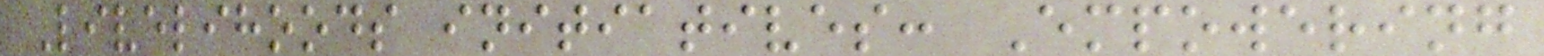Livelihoods initiatives: Empowering
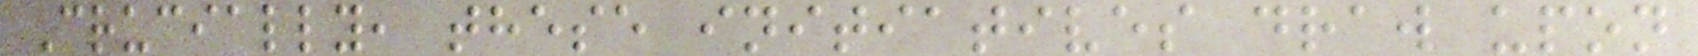Crucially, these initiatives draw upon
